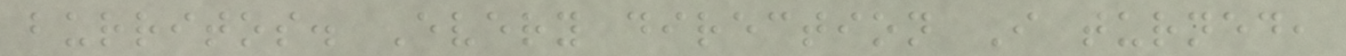burritos. Every direction I turned,
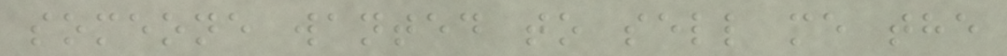someone wanted to sell me the
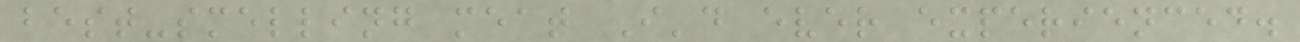best-smelling meat I'd ever experienced.
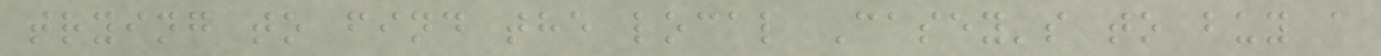trying to find the local Casey's to buy a
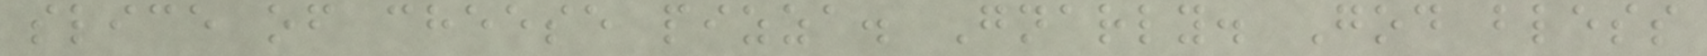slice of cheese pizza. Gnarly. God bless
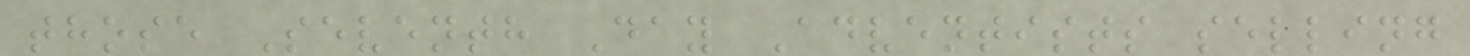those Seventh Day Adventists selling
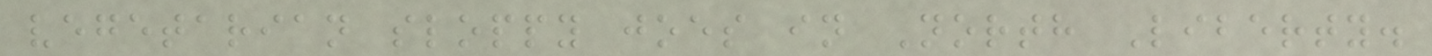vegetarian sloppy joes in North Liberty.
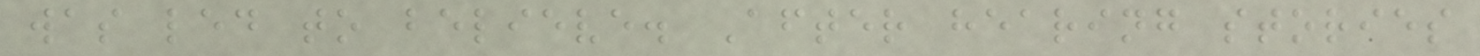was led to believe. After hearing stories
